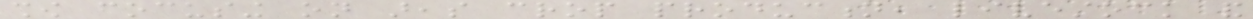show focusing on areas crop production, livestock and
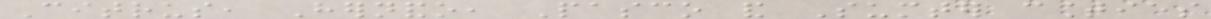Citrus, Hernando, Pasco and Sumter counties
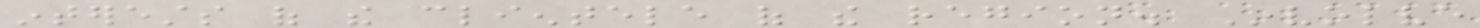interests of the clientele of the region. Involve
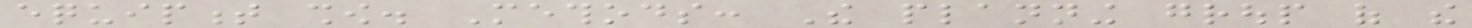equipment show. Methods: The planning group of the
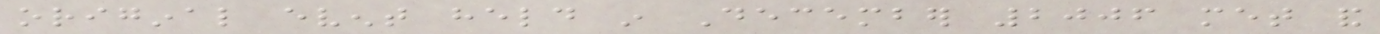original event held in December 2006 met and
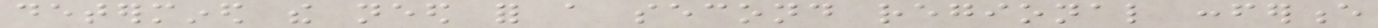determined the need for a second regional conference
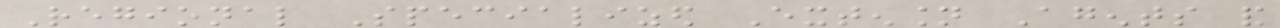Regional Specialized Extension Agents and
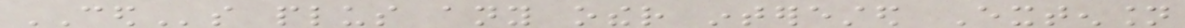CEDs plus any other interested Extension
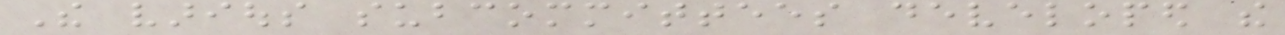The various subcommittees developed the
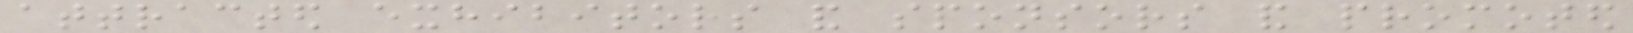attracted exhibitors and sponsors and promoted
